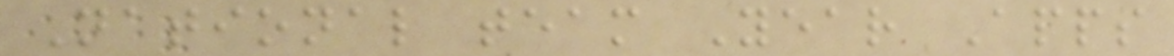National team Year Apps
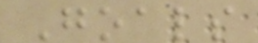Goals
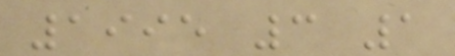1995 3 1
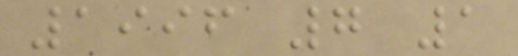1996 7 1
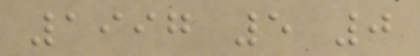1997 5 0
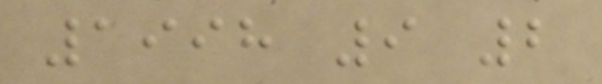1998 9 2
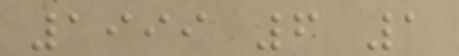1999 6 1
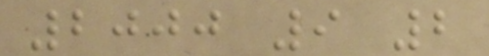2000 9 2
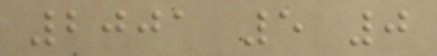2001 5 0
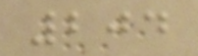204
